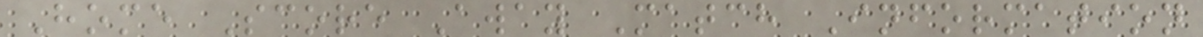Home Score Away Match Information
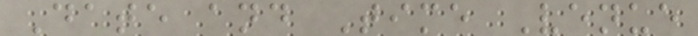Date and Time Venue
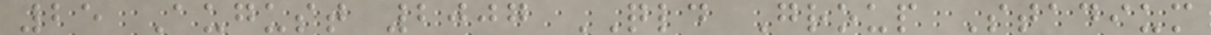25 August 2007 QLD Group Stadium
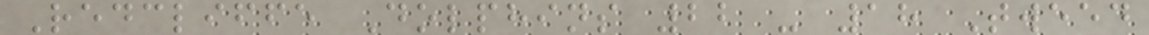Redcliffe Dolphins 22 - 18 Tweed
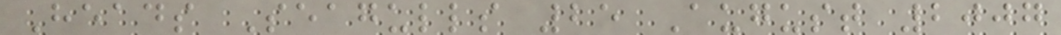Heads Seagulls 25 August 2007
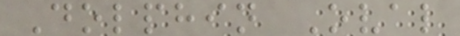Dolphin Oval
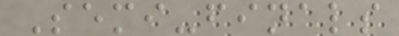Semi-finals
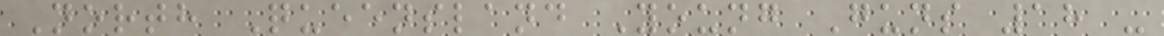North Queensland Young Guns 18 -
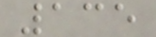135
